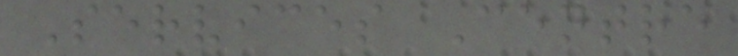Services Centre
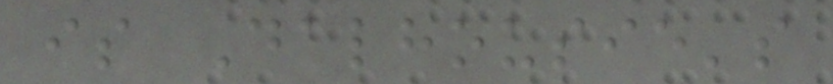is Dalhousie's
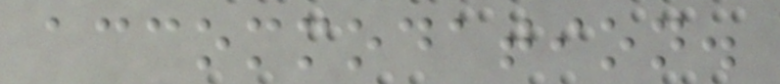accommodation.
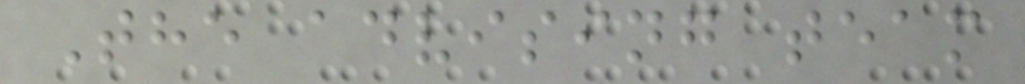The advising team
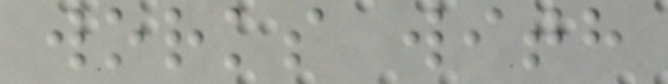works with
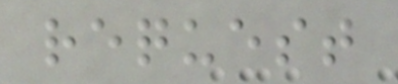request
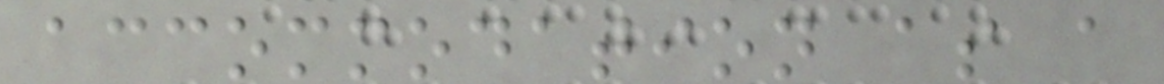accommodation as a
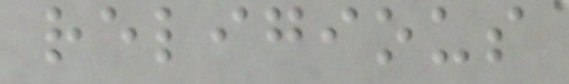religious
